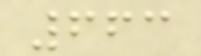663
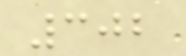302
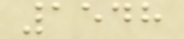1548
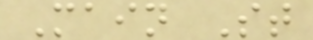Main St
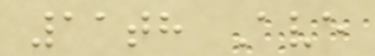11th Ave
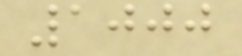1000
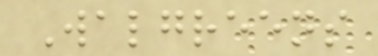Walgreens
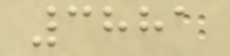3881
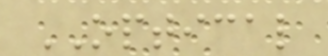OPTICAL
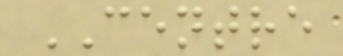CENTRE
